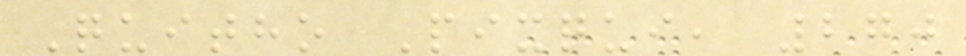Quitho Pixqui, 270
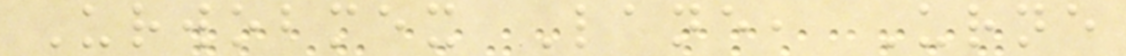Urwobmex Lane, Urne
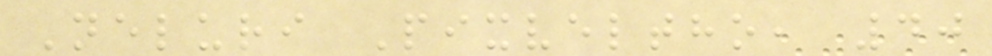Neluri Pixveltho, 40
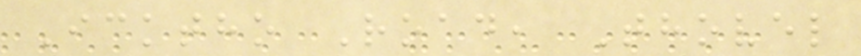Icktho Road, Thovel
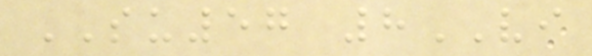SU57 8VI
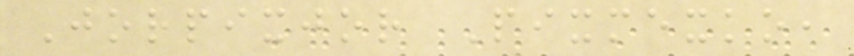Jorpixjor Pixmexko,
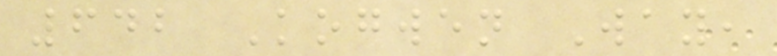642 Kogwen Way,
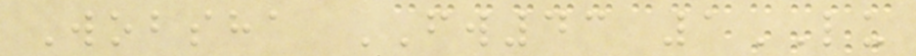Wobsha FW43 1LU
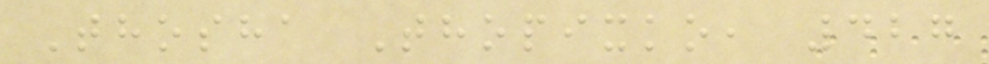Thosha Thopixko, 427
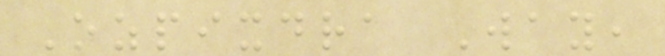Ozpixdra Way,
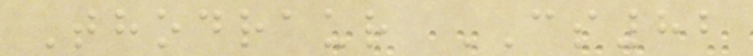Thodraur CS82
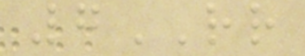7RR
